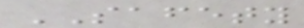SAFETY
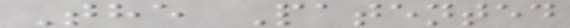The Patented
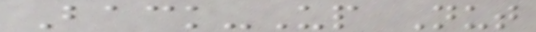Back-Up Nut
